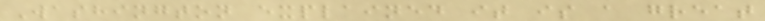Washington explained it is a great
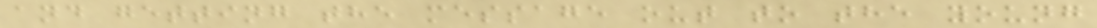and getting the message out to the young
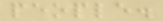people.
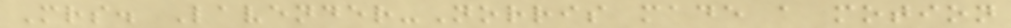Mrs. Lavender-Norris made a motion
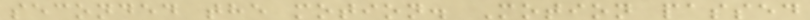seconded the motion. Motion passed
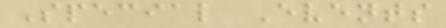Special Events
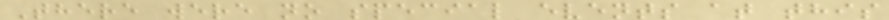There were no special events at this
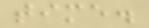time.
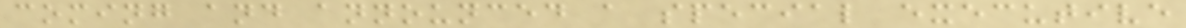coming and announced a special executive
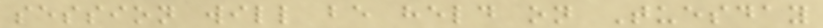session will be held on Tuesday
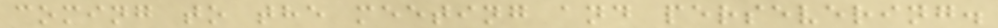coming to the meeting and persevering.
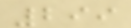299
